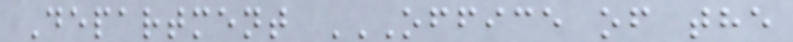Department OFFICE OF THE
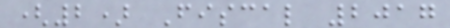(2) Fiscal 2017
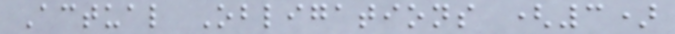Actual Obligations (3)
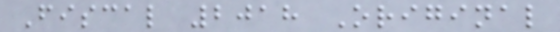Fiscal 2018 Original
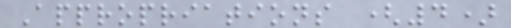Appropriations (4)
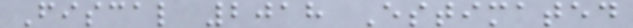Fiscal 2018 Estimated
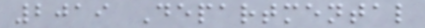2019 Departmental
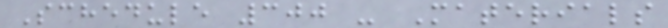Schedule 300 - Materials
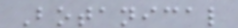Botanical
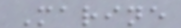Marine
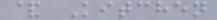& Kitchen
